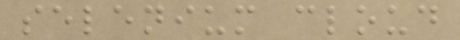selenium cloud
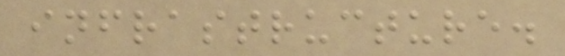infrastructure.
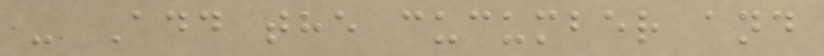- Add the cucumber and
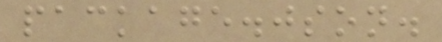package.json.
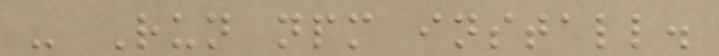- Run npm install.
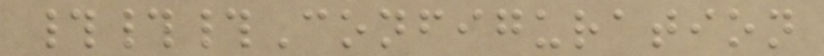###Configuration
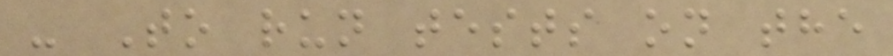- To run tests on the
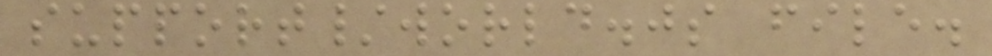support/world.js file.
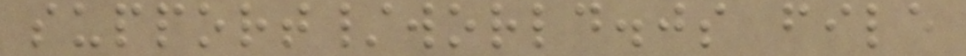support/world.js file
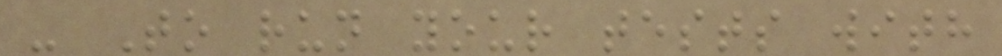- To run your tests with
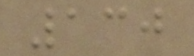130
